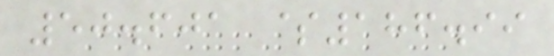50.601 $186.99
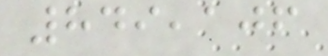849,106
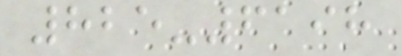825-6198
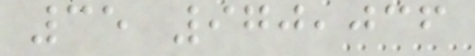35 970,036
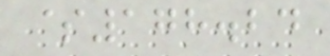$178.24
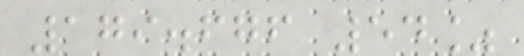179.676 54%
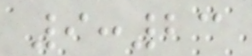9:23
